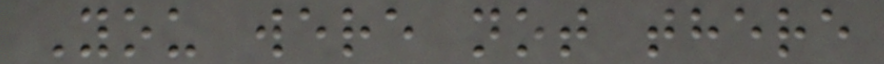You were not there
